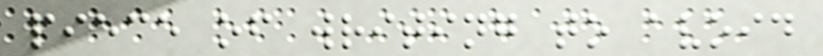piece of writing to avoid
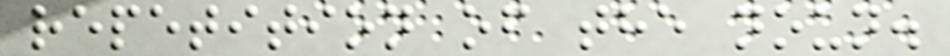repetition of the noun.
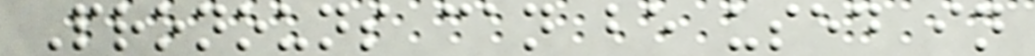Pronouns can be used in
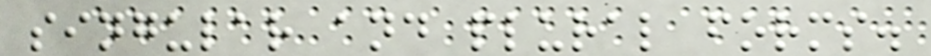singular and plural forms.
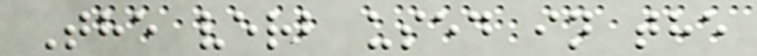The verb used in the
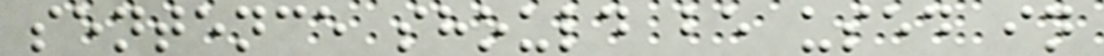sentence should be used in
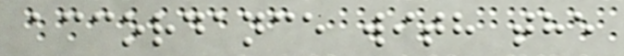accordance with the
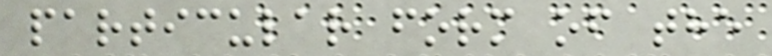particular form of the
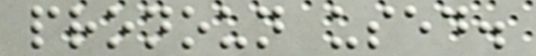pronoun used.
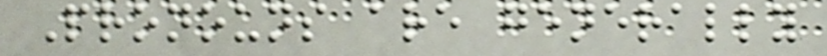Pronouns are generally
